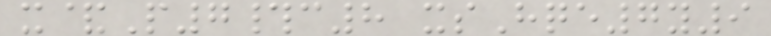x&P7#c8 xsHqe7y9
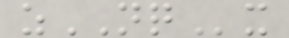zNQx
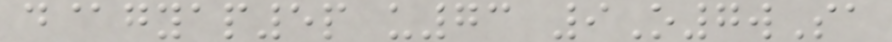d@gyap5p u73 9O7wSa
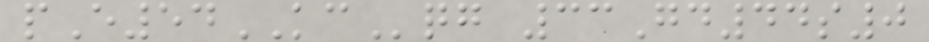pE54KCqg 33Gd44s0
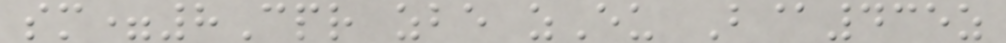sm=8Cpr zbe zEu B@435z
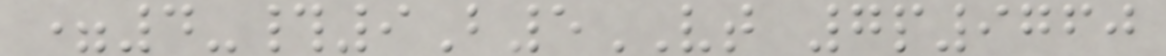=4-#9B5VT 7p9760
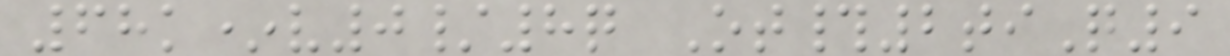68k*v0/8q Ot#2tiQ9
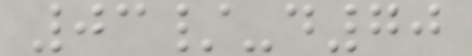03/-d70
